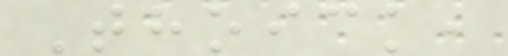Thoick,
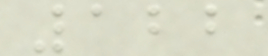122
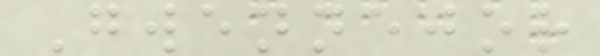Gwennejor
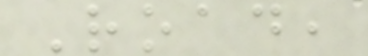Road,
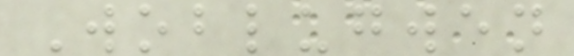Woblugwen
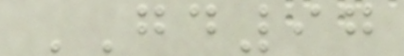GD97
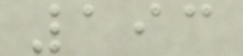193
